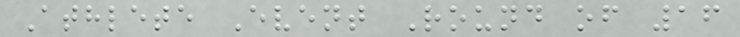Athlete Event Round of 16
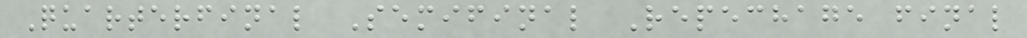Quarterfinal Semifinal Repechage final
